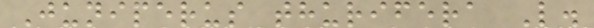Juniperus thurifera L.
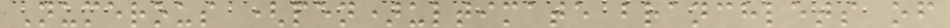Numerous (pen)ultimate branchlets of
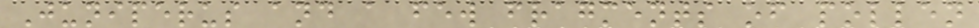Juniperus and a few fragments of pollen
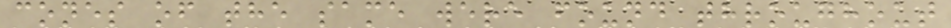cones of the same were found throughout
